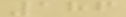186
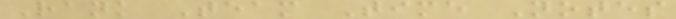Rank Team Time Notes
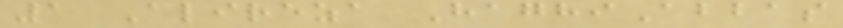1 Alireza HaghiAbbas
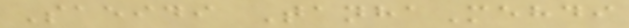Saeidi TanhaMehdi
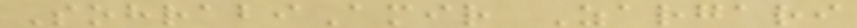SohrabiAmir Zargari
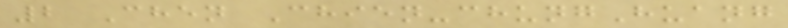2 Chen Chien-chungHuang
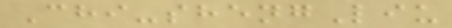Chi-shengLiu
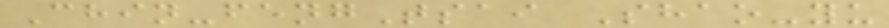Chin-fengTsai Shao-yu
